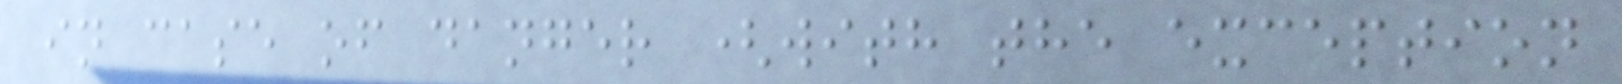in case of danger (with the exception
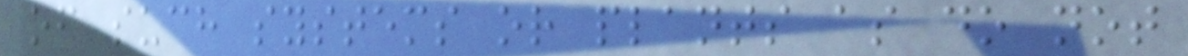of such systems or plants as do not
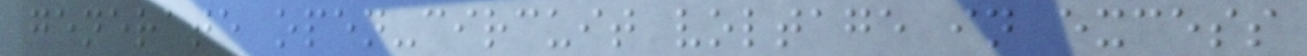generate open-circuit voltage in excess
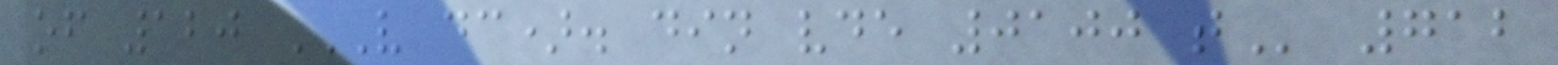of 120 V DC). DIN VDE 0100 T 712
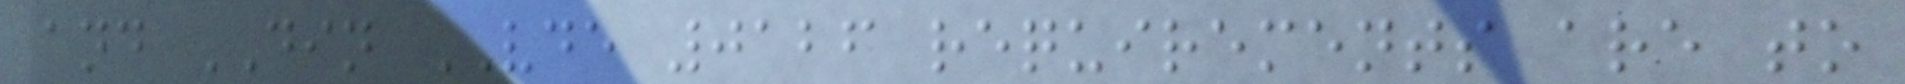and DIN VDE 0126 requirements are to
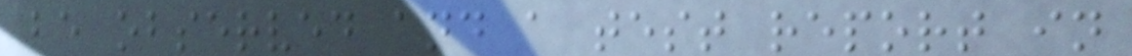be observed and a test report in
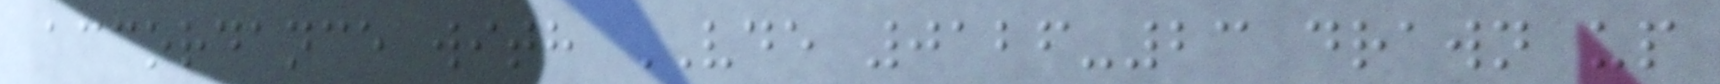accordance with VDE 0126-23 drawn up
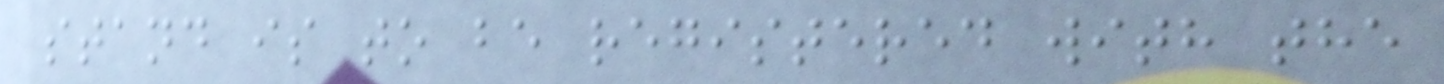stand is to be registered with the
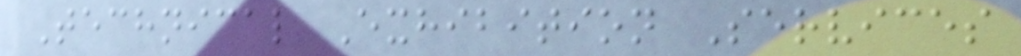Technical Exhibition Services
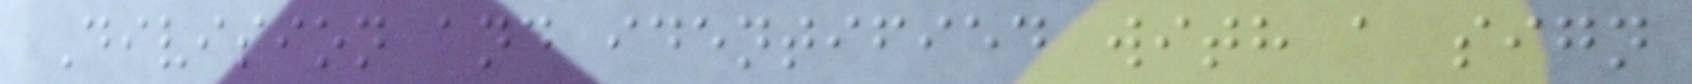Division and identified with a sign
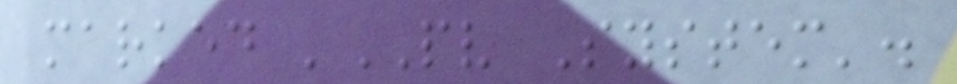marked 'PV System'.
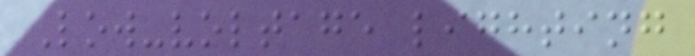Low-voltage lighting
